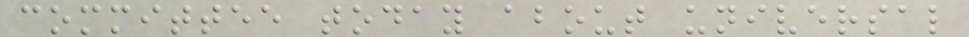committee today about universal
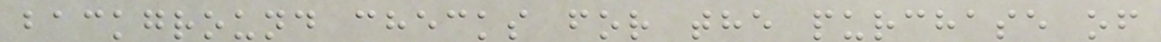background checks for the purchase of
